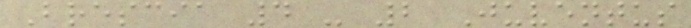Brescia 4 - 2 Juventus
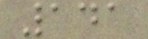141
